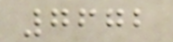7672
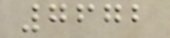7672
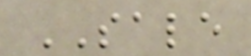SALE
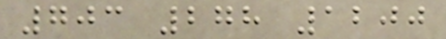703 278 1200
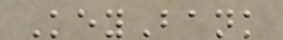KeyBank
